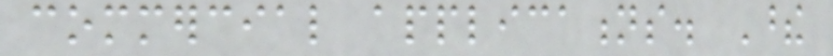commercial applications. These
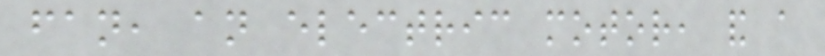fan, an electric motor, and a
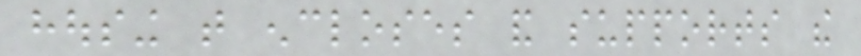housing that encloses and supports the
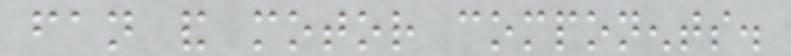fan and motor components.
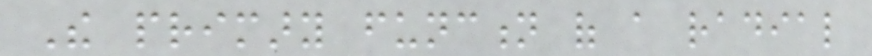The primary function of a radial
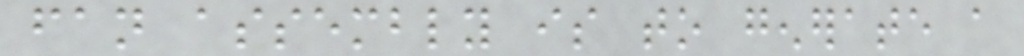fan assembly is to generate a
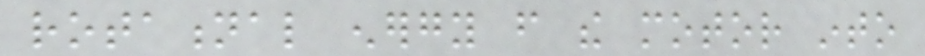rotational energy from the motor into
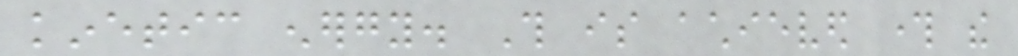kinetic energy. This is achieved through the
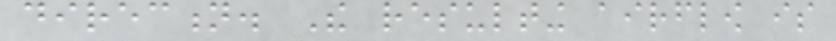direction. The resulting airflow is
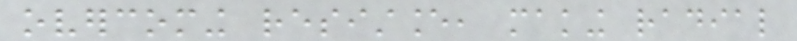overcoming resistance, making radial
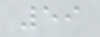59
